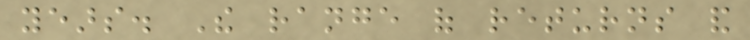years. The range of returns and
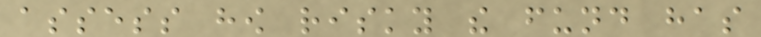assess how risky the fund has
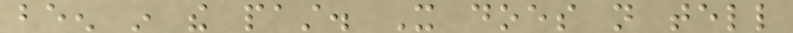been in the past. It does not tell
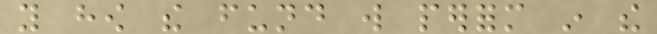you how the fund will perform in the
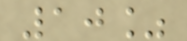10%
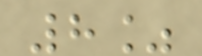8%
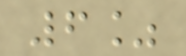6%
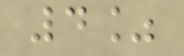4%
